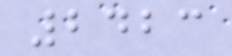2423
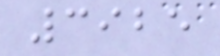3925
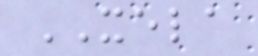XELA
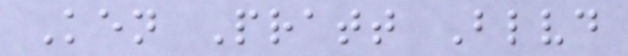Ken Pratt Blvd
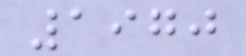1970
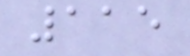115
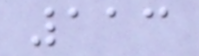113
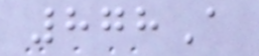878A
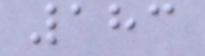183
